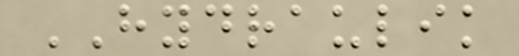HYDRAULIK
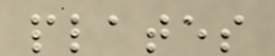plates
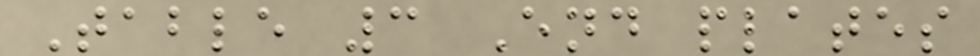Table 3 End plates
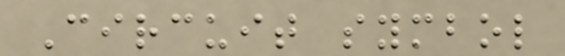Circuit symbol
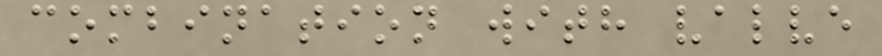combination with valve
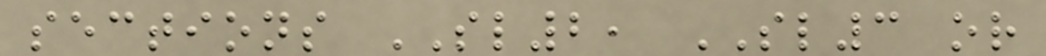sections SL2, SL3 or
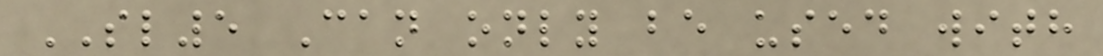SL5 Can only be used with
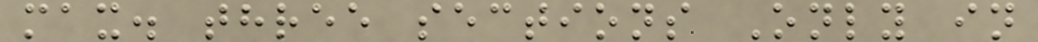max. three sections Only in
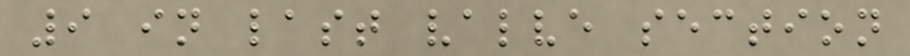9 in last valve section
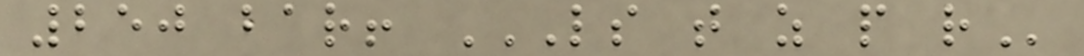250 bar! LS T Z P R
